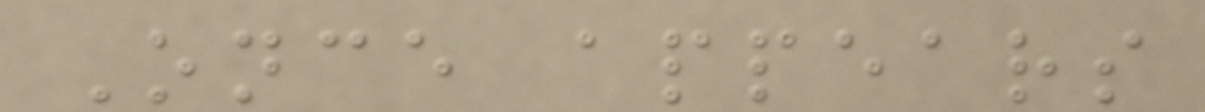Once appears
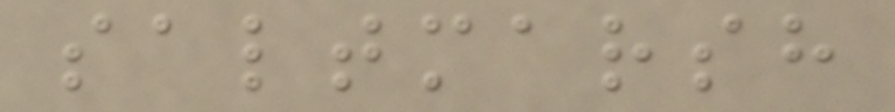saltmarsh
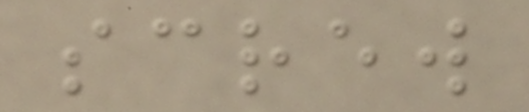screw
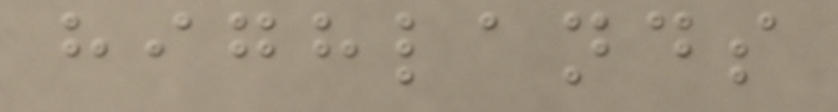highlands
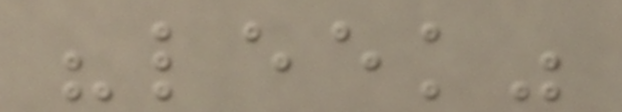"leek"
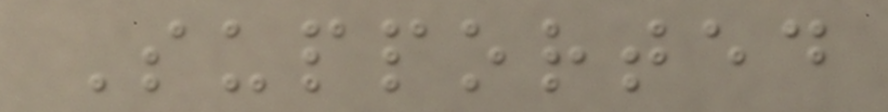Supported
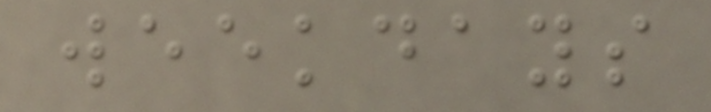weekdays
